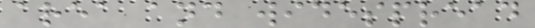area and widespread
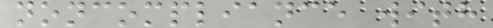noncompliance with
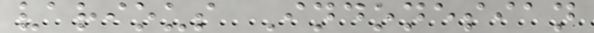various Indonesian
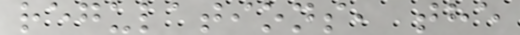regulations, the
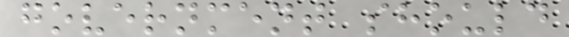government should
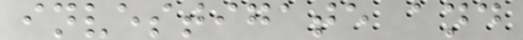investigate and
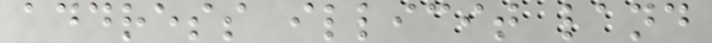address illicit land
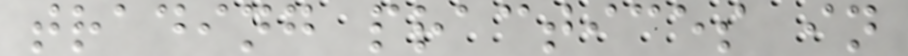trading practices in
